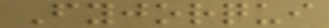Fyjorqui
